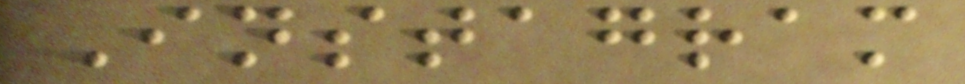Instagram
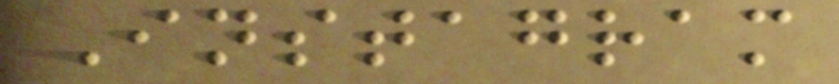Instagram
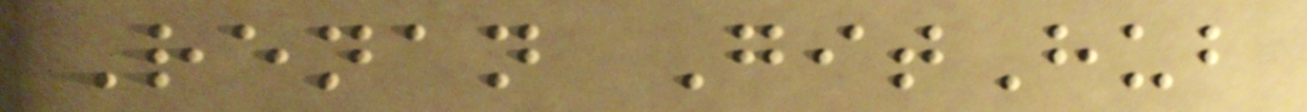Renan GitHub
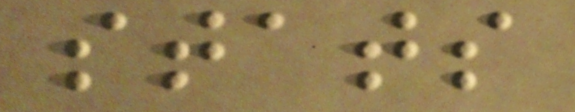stats
